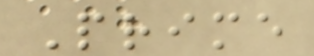Prime
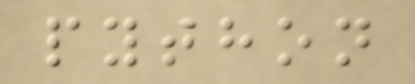python
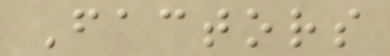Factors
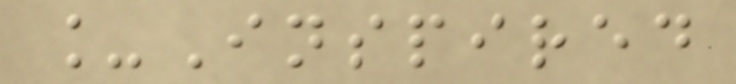_Inspired
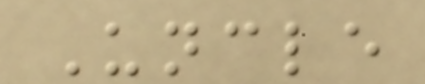Uncle
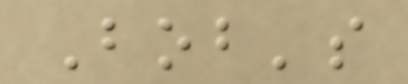Bob's
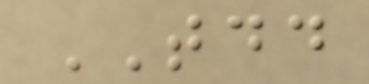TDD
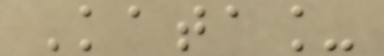Kata_
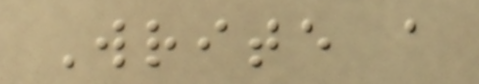Write a
